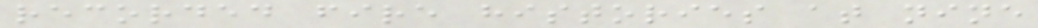recorded fire histories at nine
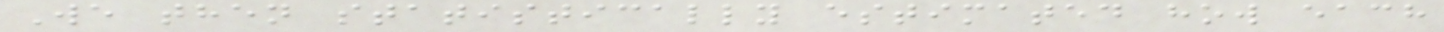We then statistically estimated how each
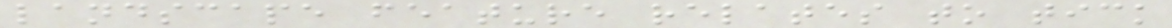landscape feature relates to tick
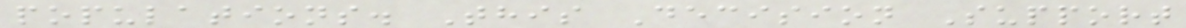populations. This Decision Support
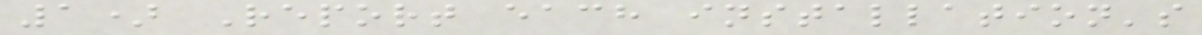1) Report each installation's
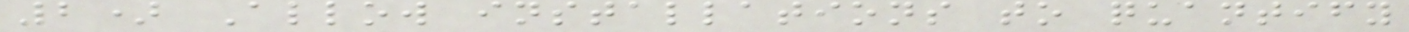2) Allow installations to quantify
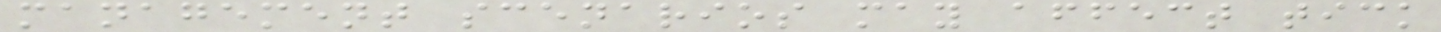management scenarios may affect tick
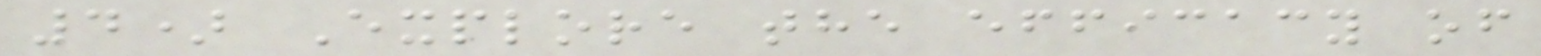4) Explore the efficacy of
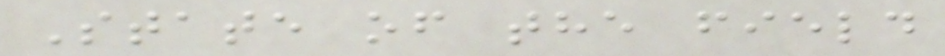State of the field
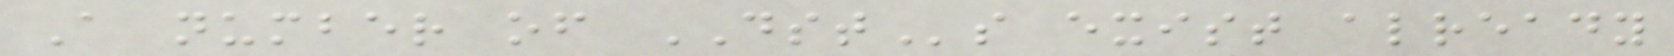A number of DSTs exist already
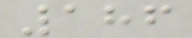186
